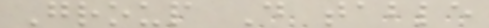Group D table
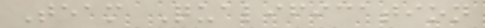Team Qualification
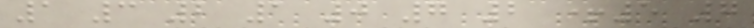1 3 2 1 0 7 2 +5 7
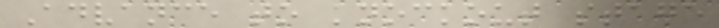Advance to knockout stage
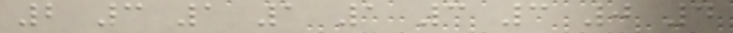2 3 1 1 1 3 3 0 4
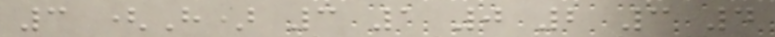3 (H) 3 1 0 2 3 4
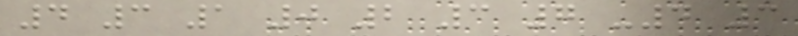4 3 1 0 2 3 7 -4 3
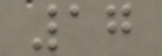17
